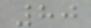80
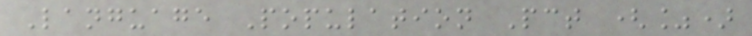Language Population Pct (%)
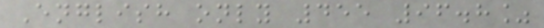English only 455 96.8%
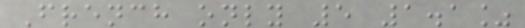French only 5 1.1%
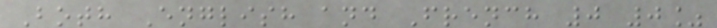Both English and French 0 0%
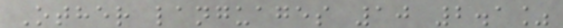Other languages 10 2.1%
